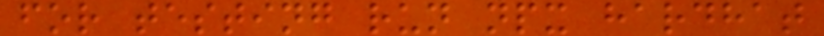for testing run npx hardhat
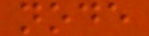node
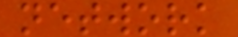network
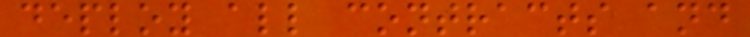deploy all contracts and
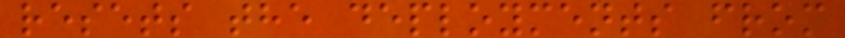resets the deployments from
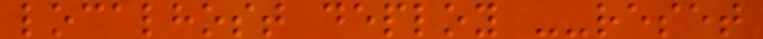localhost deploy --reset
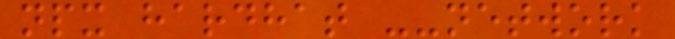npx hardhat --network
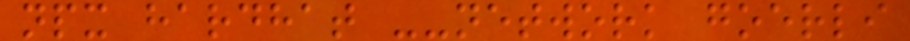npx hardhat --network goerli
